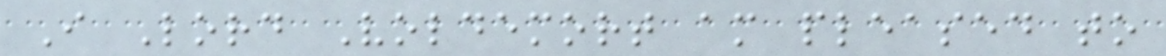I Lord Voldemort am pleased to
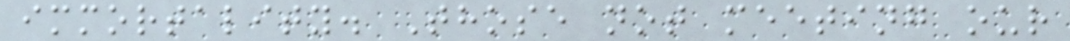immortality. Those not meeting our
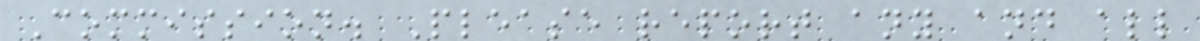Commission. Please report any and all
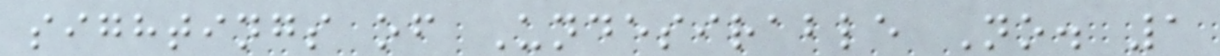sightings of Undesirable No. 1
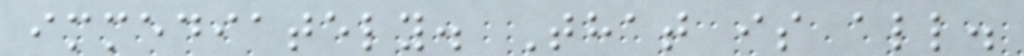immediately. That is all.
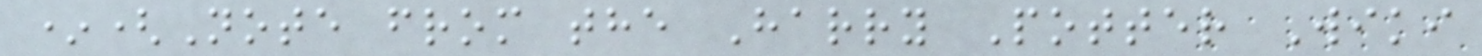*(Note from the Harry Potter Wiki
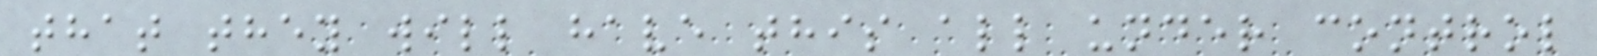that they will have this all under control
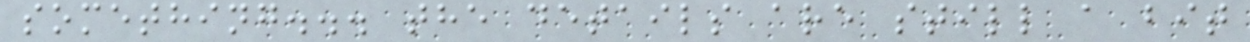something... the details are still a bit
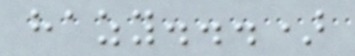hazy...)
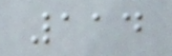114
